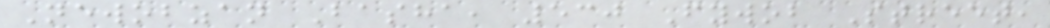Newobzan Basha, 530 Fywob Street,
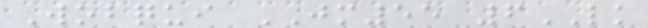Wobqui JM55 6LK
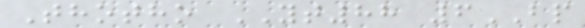Thotho YT88 6BP
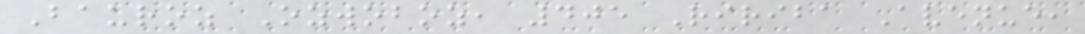Bauroz Ozwoboz, 405 Ririba Avenue,
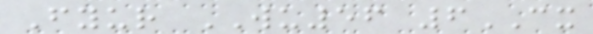Fyur WU56 6CX
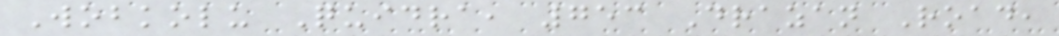Wobkolu Quidra, 753 Drazan Road,
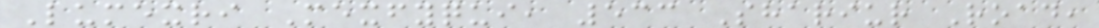Lumexri Mexfyqui, 533 Shariur Road,
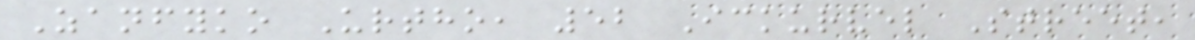Zanfyko Urtho, 52 Ickurvel Street,
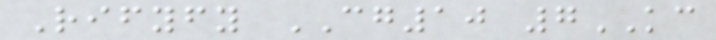Rifyfy CG10 7KC
